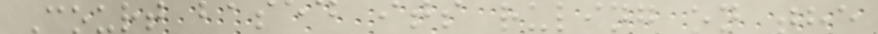Court based its ruling on the
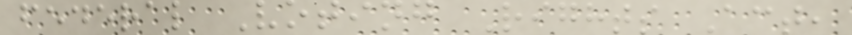federal Voting Rights Act,
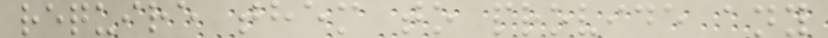require them to provide any
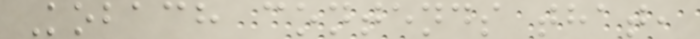Kobach contends that,
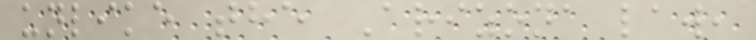unlike the Arizona law,
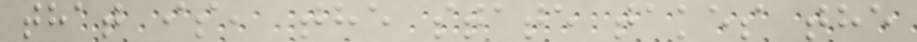that is, the state takes the
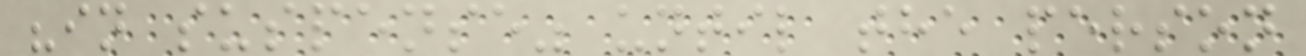"in suspense" until the person
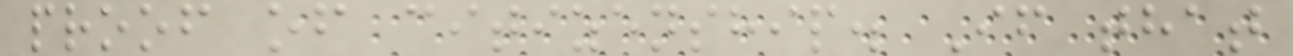proof of citizenship. If that
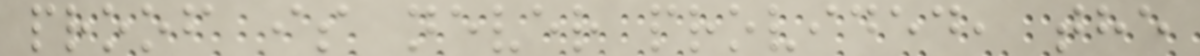proof is never provided, the
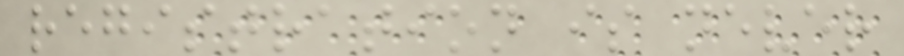registration is never
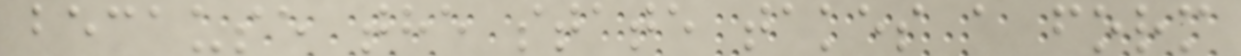because the state takes a form
